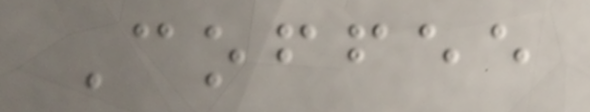Coffee
